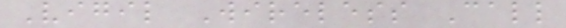Vigil Wireless Call
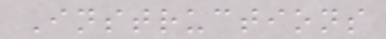Instructions
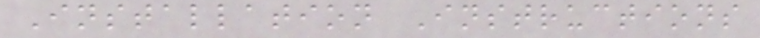Installation Instructions
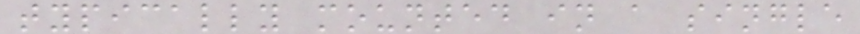typically mounted in a single
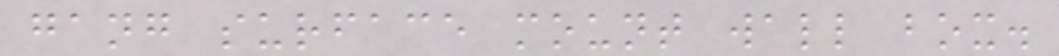gang surface mount wall box.
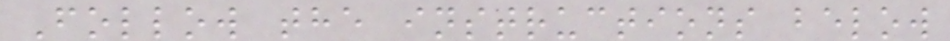Follow the instructions below
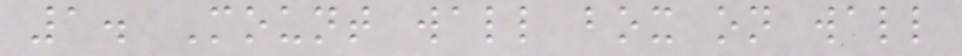1. Mount wall box on wall
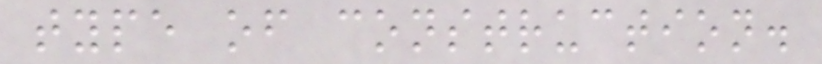type of construction.
